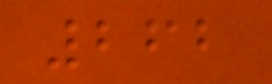262
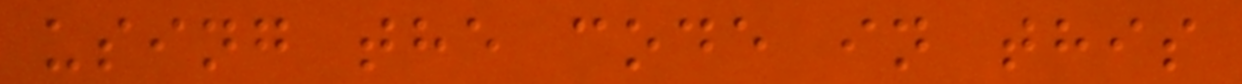using the code in this
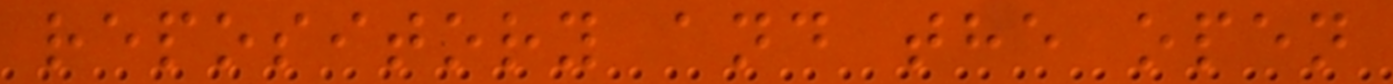repository and the open
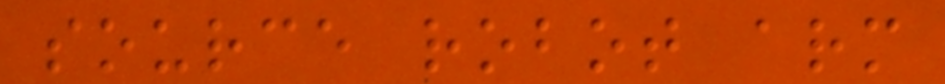source robot arm
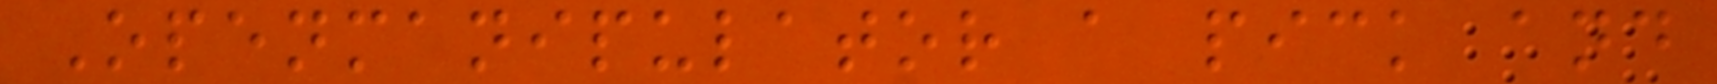Openmanipulator a pick and
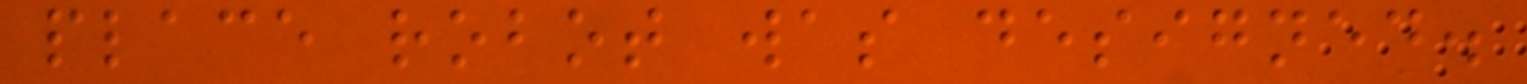place robot was designed.
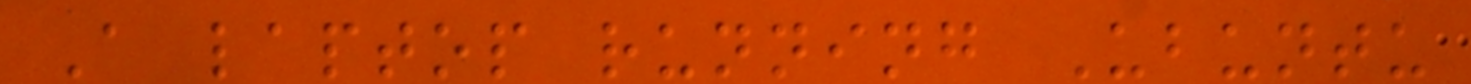A laptop running Ubuntu
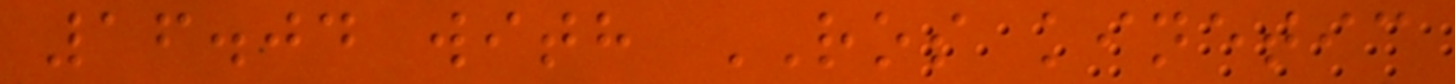16.04 with ROS kinetic
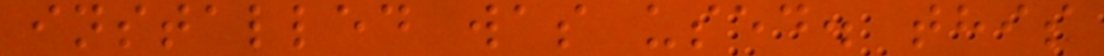installed was used. this
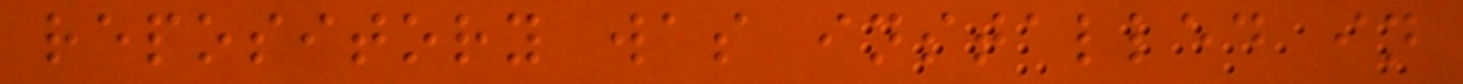repository was installed in
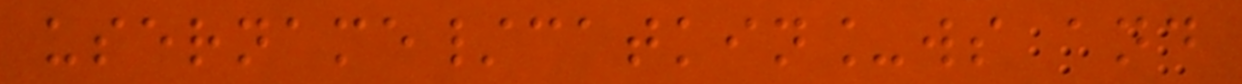username/catkin_ws and
